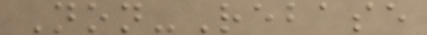Non-Rebase
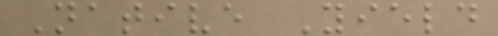Native Yield
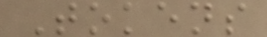Tokens
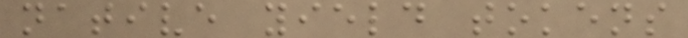native yield tokens
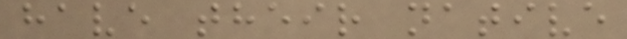have their native
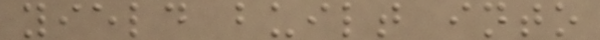yield built into
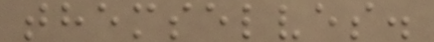themselves.
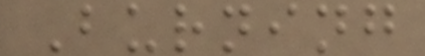Burning
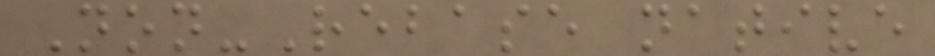Non-Rebase native
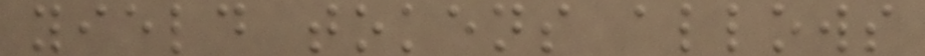yield tokens allows
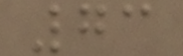73
